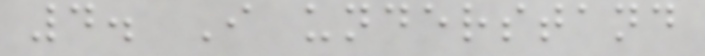4. I understand
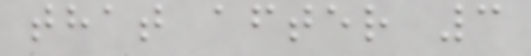that after 3
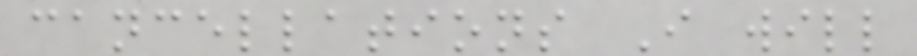cancellations I will
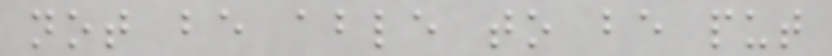not be able to be put
